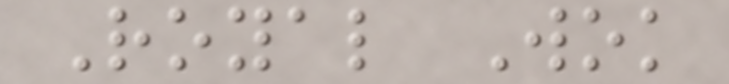Royal Wok
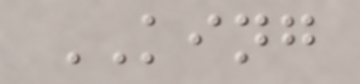KING
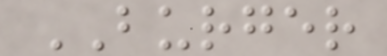BURGER
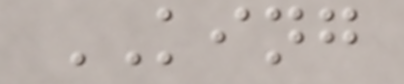KING
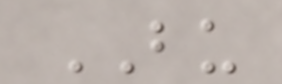BU
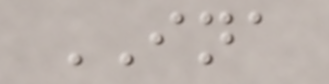INA
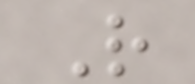R
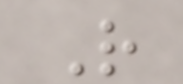R
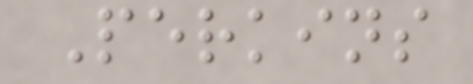Perkins
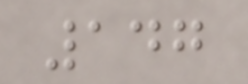147
